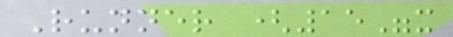Runner (15"x
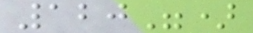120")
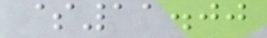$11.00
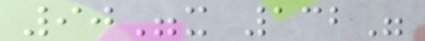90"x 132"
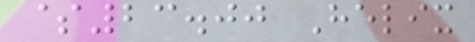$23.00 Helix
